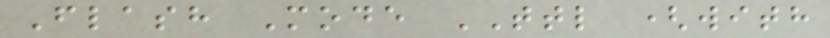Flash Mode TTL (with
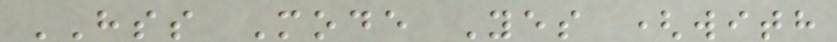HSS Mode Yes (with
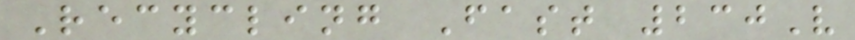Recycling Fast 230V
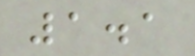1.1
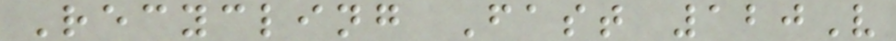Recycling Fast 120V
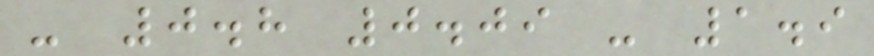- 0.8 0.09 - 1.9
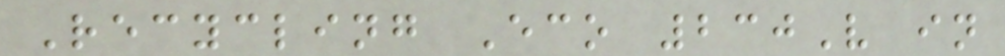Recycling Eco 230V in
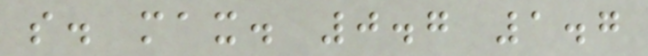s. max. 0.7 1.7
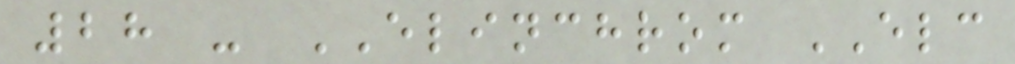28 - ELINCHROM ELC
